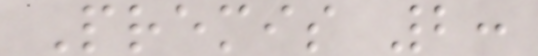Premis 2:
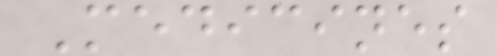Medicines
